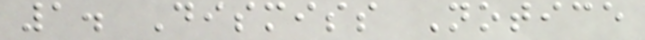1. Dismiss Notice
